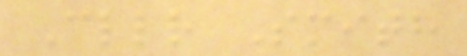Cllr Smith
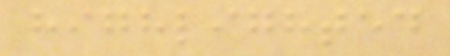highlighted
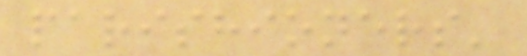parishioners'
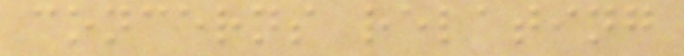concerns relating
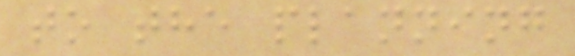to the planning
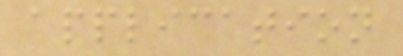application
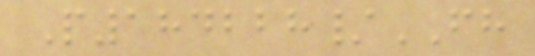P184228/FH
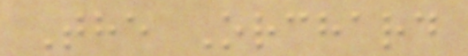The Orchard
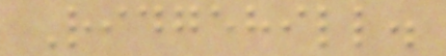Ridgehill.
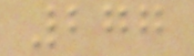277
